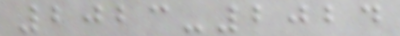2023-2024
